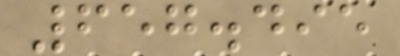657.495
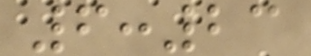6:23
